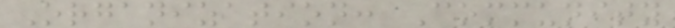Organization: Community
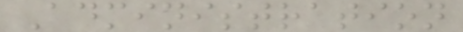Administration
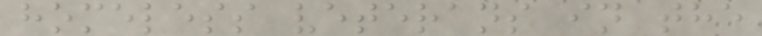homeless veterans in the
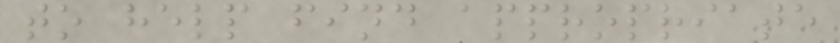to help find appropriate
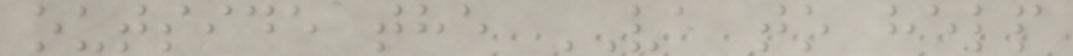outside the VA to help
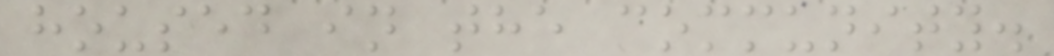housed in the community.
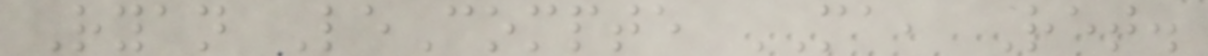Ryan LeCompte MA, Ret.
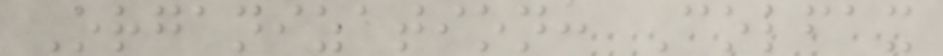Organization: Colfax
